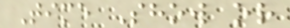Time Show or
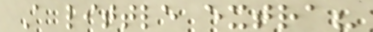A little extra?
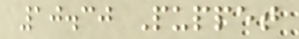10.30 Puppet
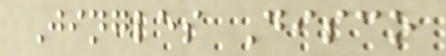Jingles Disco
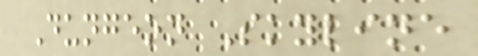Dungeon Skyline
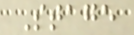Stage
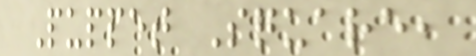Puppet Square,
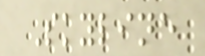Skyline
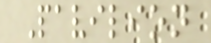Pavilion
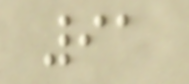91
